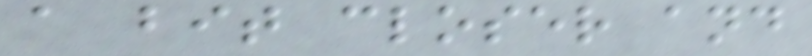a bit closer and
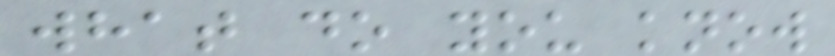what do you know
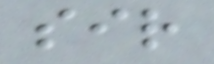sir
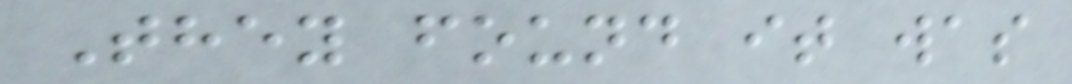They found it was
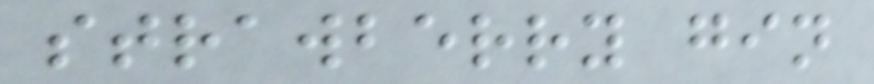strawberry gin
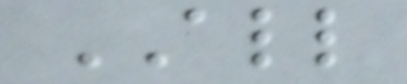ALL
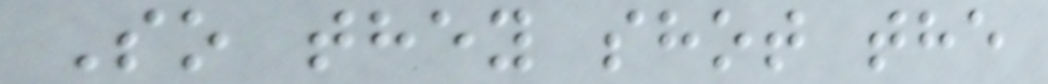So they shot the
